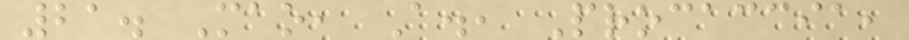21. Mao, A., Procaccia,
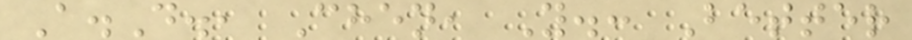A.D., Chen, Y.: Better
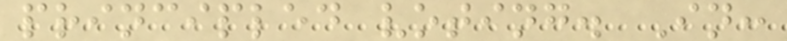principled voting. In:
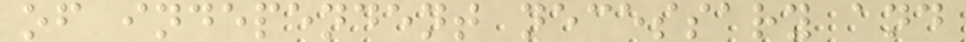of independent necessary and
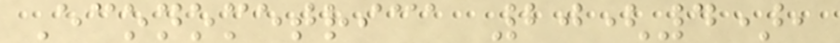Econometrica 20(4),
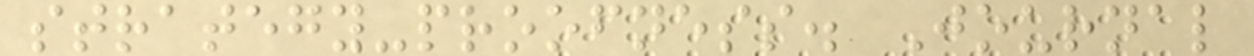strategy-proofness. Journal
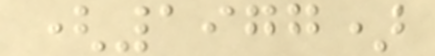(1977)
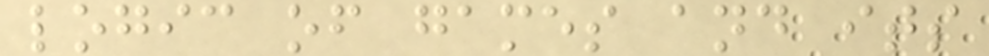logic of games and its
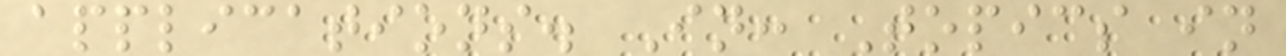applications. In: Topics in
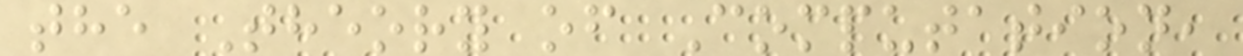the Theory of Computation,
